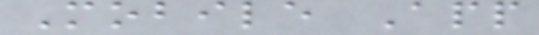Mobile App
